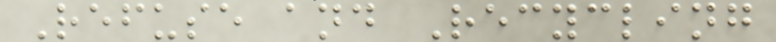Refuse and Recycling
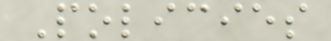Policies
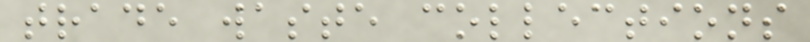trade waste collections
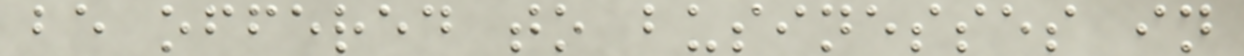be offered to businesses in
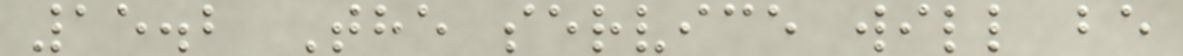15.2 The service will be
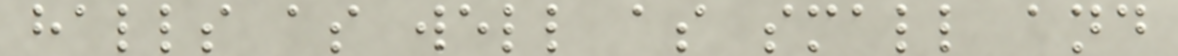halls as well as small and
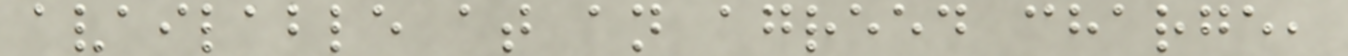available at an agreed charge,
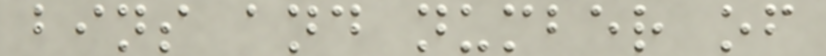bins and number of
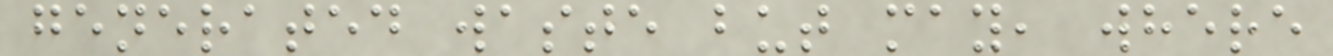generated waste but may, where
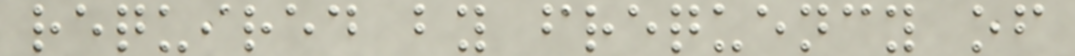required by frequency of
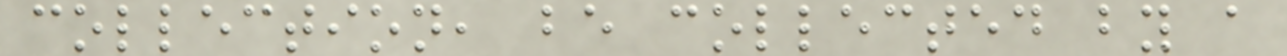collection, be collected by a
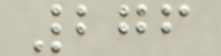276
